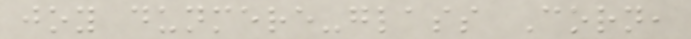joy dunmere-glass Corn,
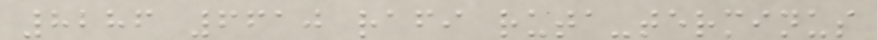8286 6610 rafi ruta-terminus
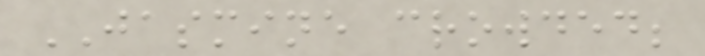JASMINE crowded;
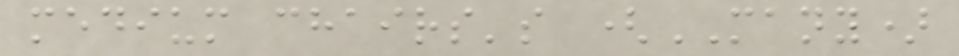medium chairs's (MANY)
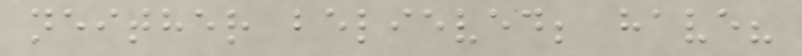neither believed; have?
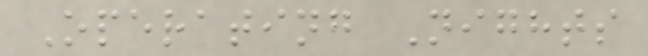Operating Nights
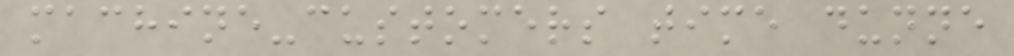machine-customers time dunne
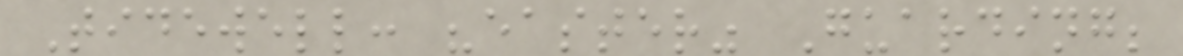Tidewell: "easter" Guarding;
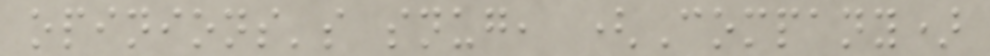opinions's snug, (Company)
